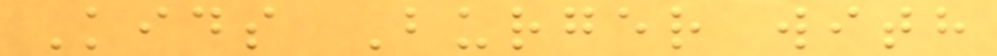Kids Burger with
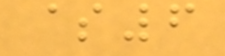$6
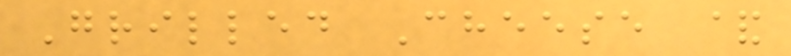Grilled Cheese &
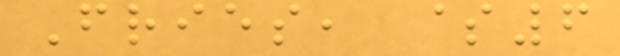Fries, $6
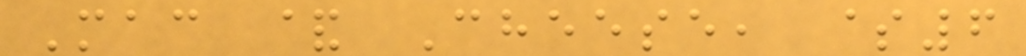Mac & Cheese, $6
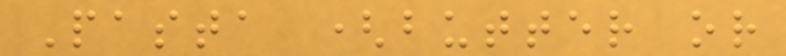Pasta (butter or
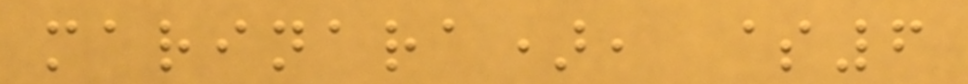marinara), $6
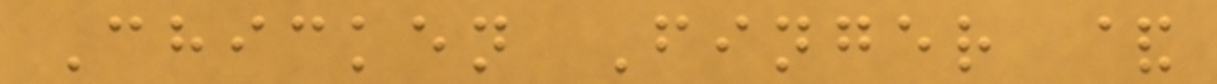Chicken Finger &
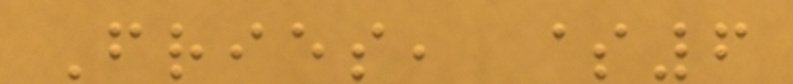Fries, $6
